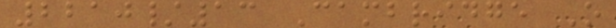2210/13 Cambridge O
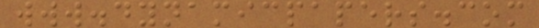www.dynamicpapers.com
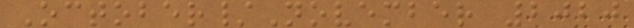October/November 2020
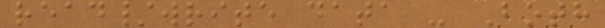read/write data - Both
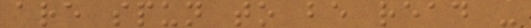are spun to be read -
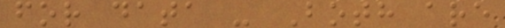for data - Both are
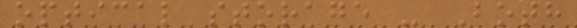optical storage - Both
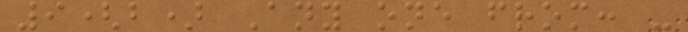9(b) Any one from: -
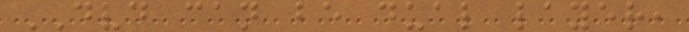DVD can be dual layer,
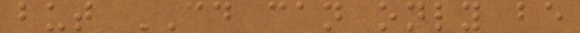but CD can only be
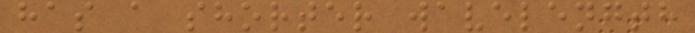has a shorter wavelength
